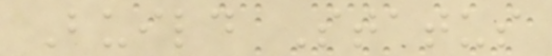Build Status
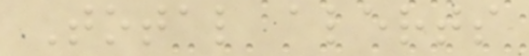Total alerts
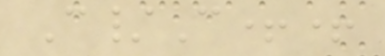C/C++
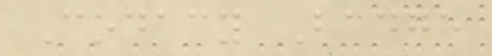Codacy Badge
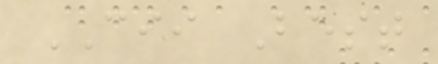CII Best
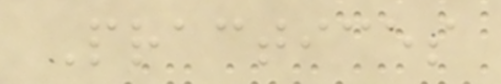Practices
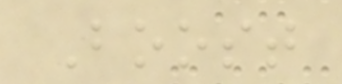Boost
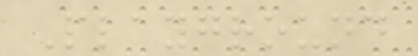Playground
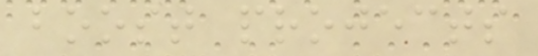boost projects
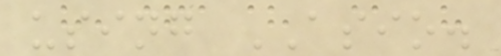using ASIO.
